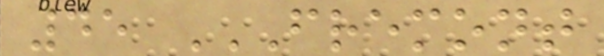45 FREMONT
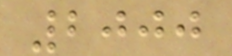2000
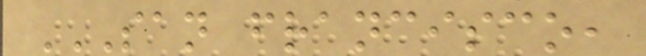SAN FRANCISCO,
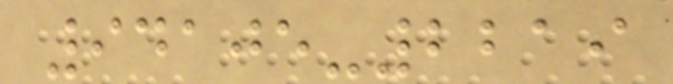94105-2219
